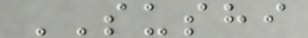SUSHI
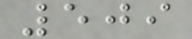509
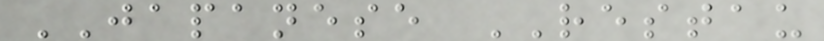JAPANESE RESTAU
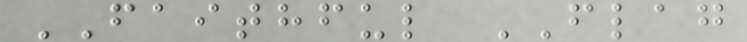FAITHFUL FLAG
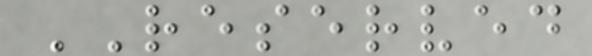RESERVED
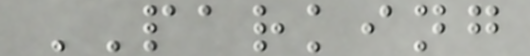PARKING
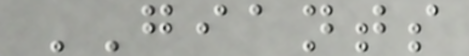GIANTS
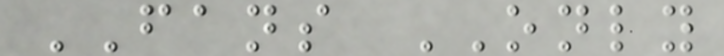FANS ONLY
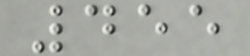455
